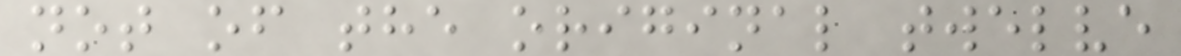not of the original twelve
